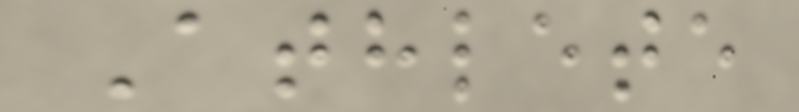Athlete
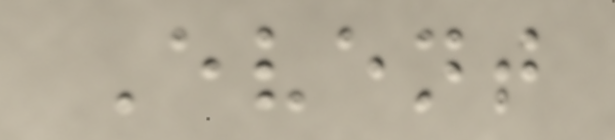Event
